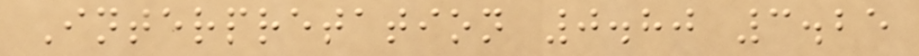Interpretation 0.80 3.25
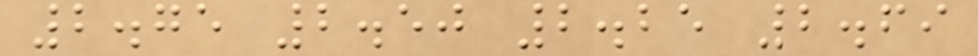2.75 2.50 2.25 2.69
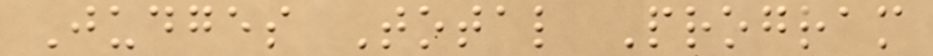Judges Total Program
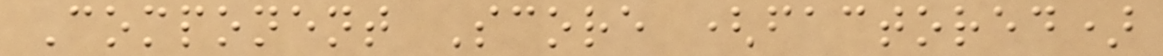Component Score (factored)
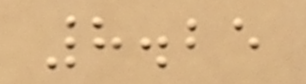8.25
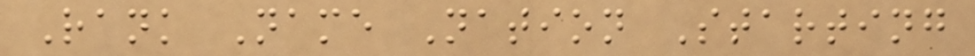Rank Name Nation Starting
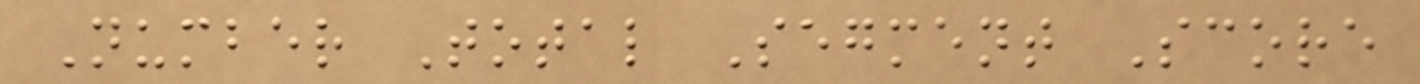Number Total Segment Score
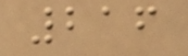216
